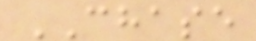CHASE
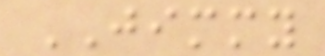JIMMY
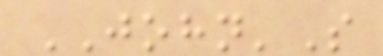JOHN'S
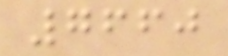7660
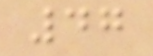47
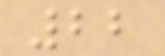22
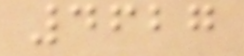4627
